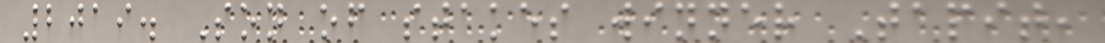2019. Son of stakes winner Tapit,
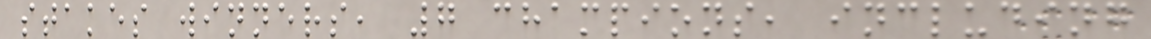stakes winners, 7 champions, including
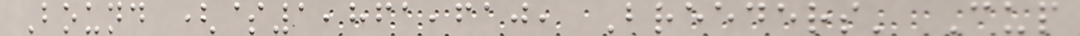Bound ($1,861,610, Breeders' Cup
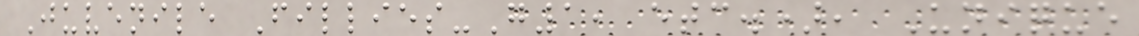Juvenile Fillies-G1, etc.), Unique
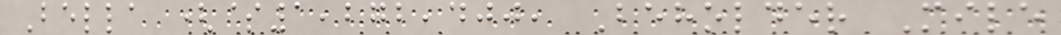Bella ($1,272,400, Beholder Mile
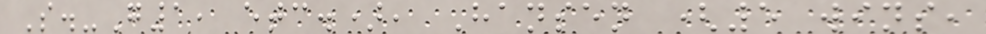S.-G1, etc.), Hansen (5 wins,
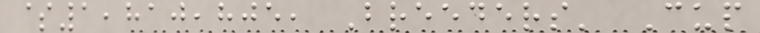$1,810,805, Breeders' Cup
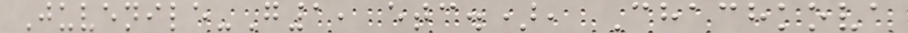Juvenile-G1, etc.), Chachkova
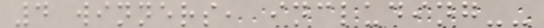4 winners, including--
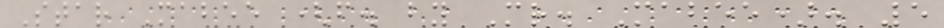Star Mabee (f. by Mr. Mabee). 5
